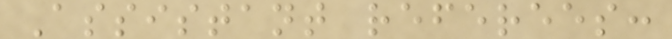Assistant referees:
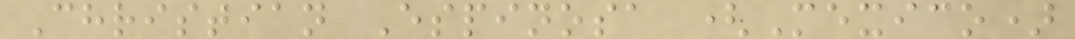Christian Espinosa (Mexico)
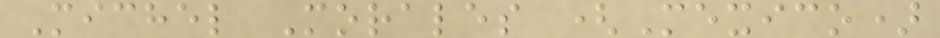Michel Morales (Mexico)
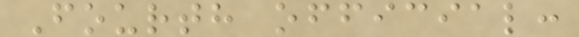Fourth official:
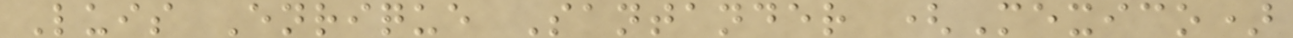Luis Enrique Santander (Mexico)
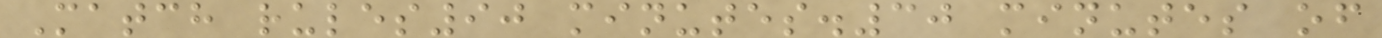Match rules90 minutes.30 minutes of
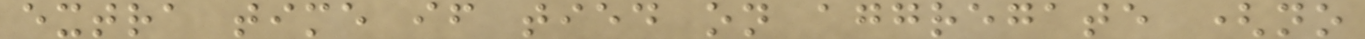extra time if tied on aggregate (no
